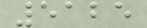5125
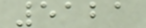5121
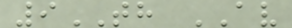9TH AV
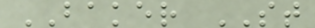BAKER ST
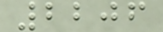2206
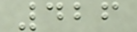426
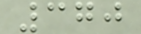370
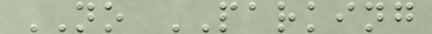NO PARKING
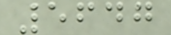5647
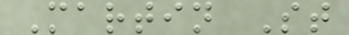Martin St
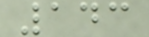143
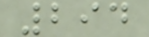294
